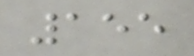155
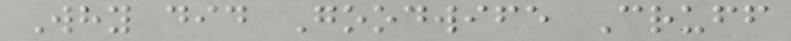Why did Goodwife Cruff
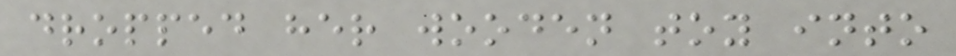dropped her wooden toy into
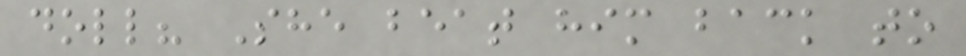doll? She beat him back to
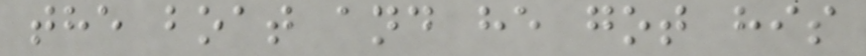the boat and he got his
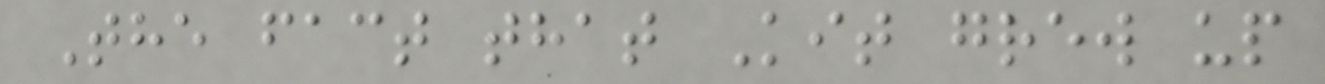The fact that Kit grew up
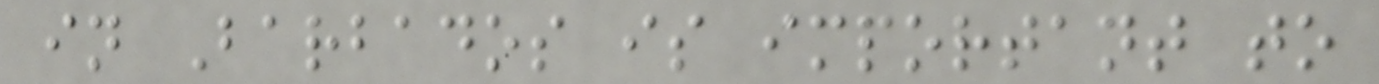in Barbados is important to
